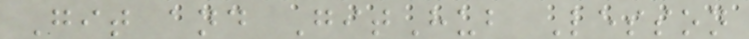Git and GitHub Lesson
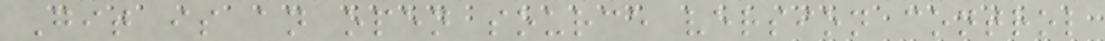Git is an open source version control
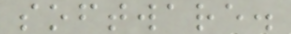software.
